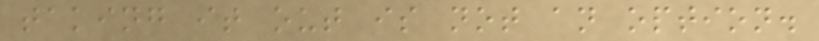taking it out is not an option.
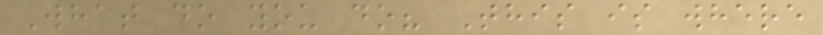What do you do? This is where
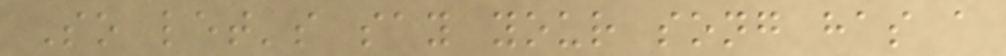So let's say your song has a
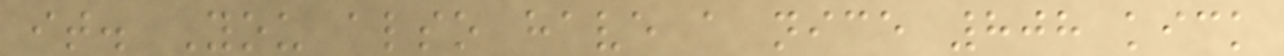it. You also have a nice 808 kick
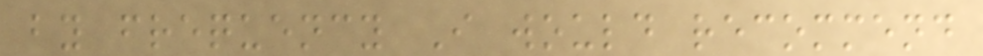by frequency I would recommend
